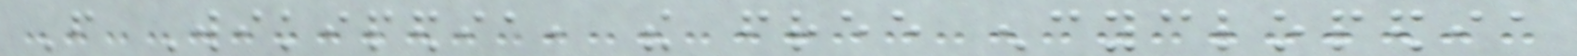From Wikipedia, the free encyclopedia
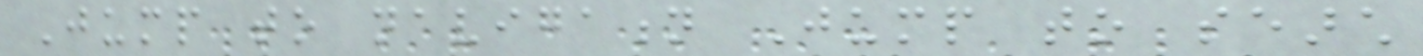Jump to navigation Jump to search
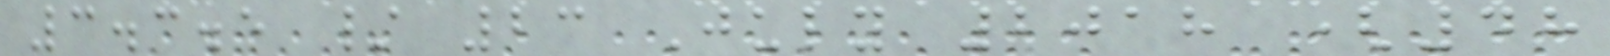3.3.5 / 23 July 2018 (48
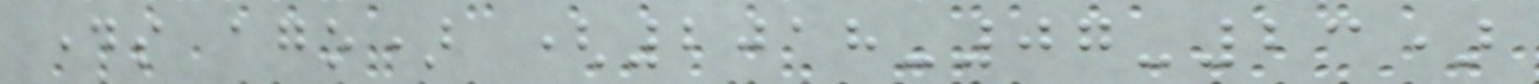days ago) (2018-07-23)
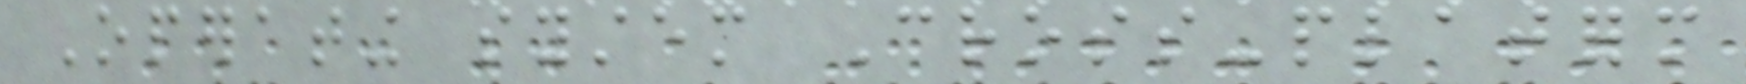Operating system Cross-platform
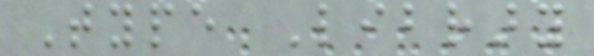Type Library
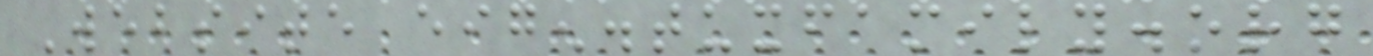Website eigen.tuxfamily.org
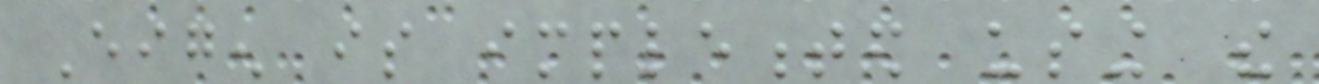Eigen is implemented using the
